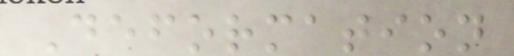Deformation
